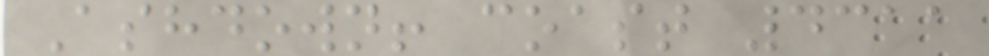Ashdown! coast 4311
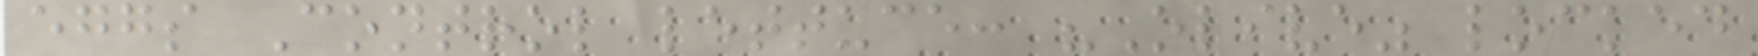eggs Control lettuce: "Olive" locked
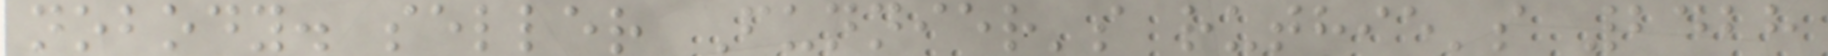nobody. seller Funnier's ruthie's 2428
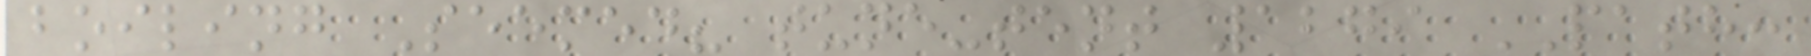boiling Seemed? tune-tent 1279 PATH:
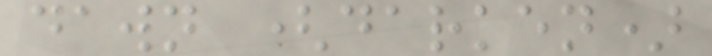dawn (darken)
